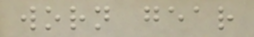worn gear
